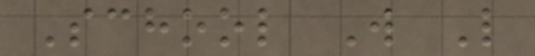School W L
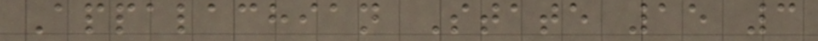Appalachian State 15 3
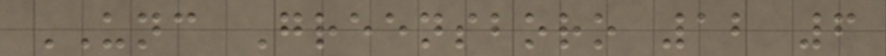UNC Greensboro 12 6
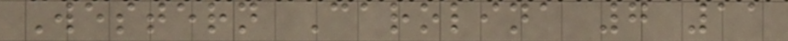Western Carolina 7 11
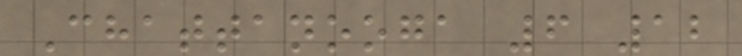Chattanooga 6 12
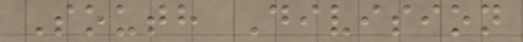South Division
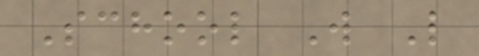School W L
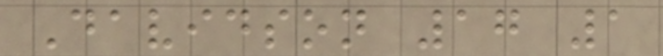Davidson 17 1
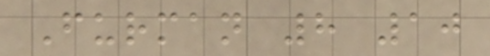Furman 8 10
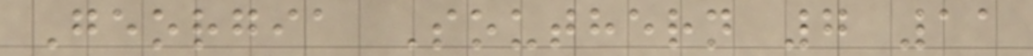Georgia Southern 7 11
